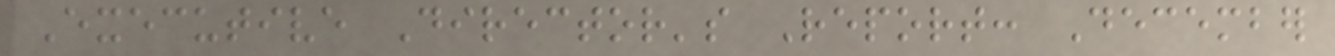Executive Director's Report: December
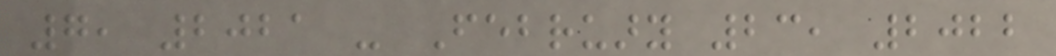7, 2021 - February 23, 2022
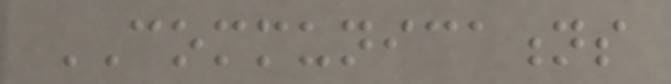COMMUNICATIONS
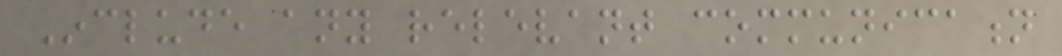Include any relevant communication
